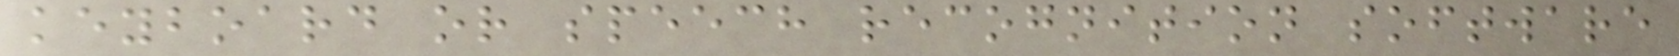keyboard or speech recognition software
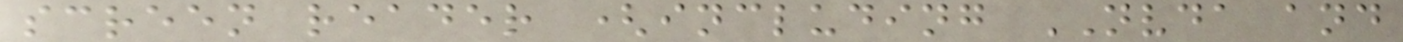screen reader (including NVDA and
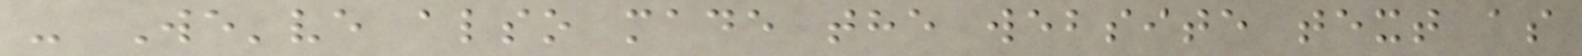- We've also made the website text as
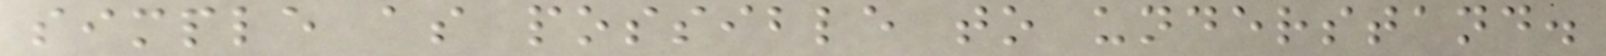simple as possible to understand.
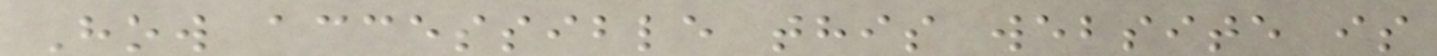How accessible this website is
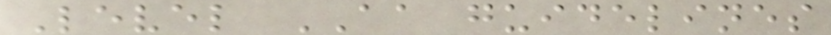Level AA guidelines
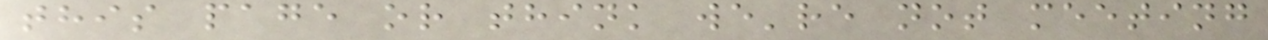this page or think we're not meeting
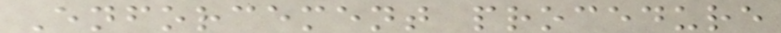Enforcement procedure
